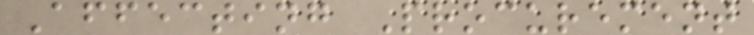Affecting Procurement
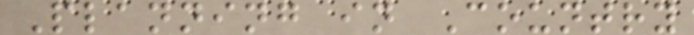Planning in Country
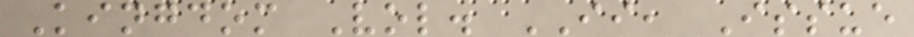Kingdom Vol. II, Issue
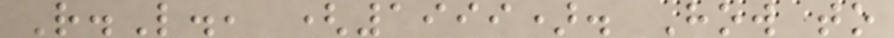R.L., (1999). How to
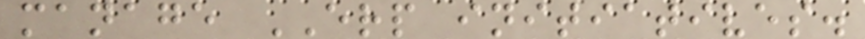manage ERP initiatives.
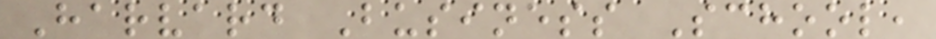Harvard Business School,
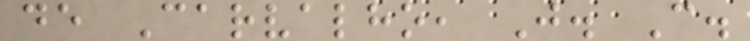de Carvalho, J. C.
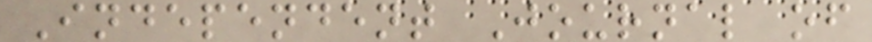Independent Journal of
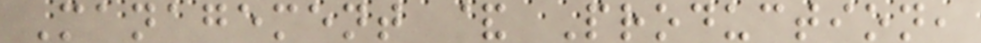Management & Production,
